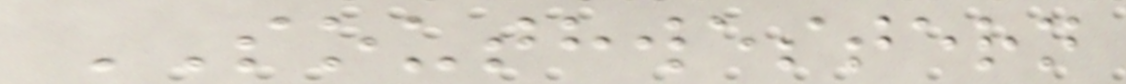SOUTHWESTERN
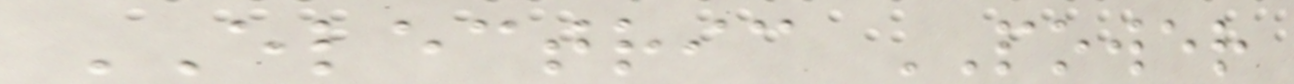ELECTRIC POWER
